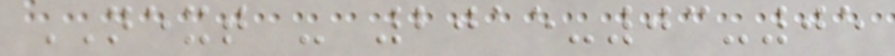NEXT - 2015-03-05
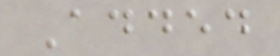Added
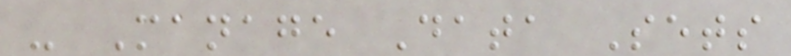- Manage Data Sets
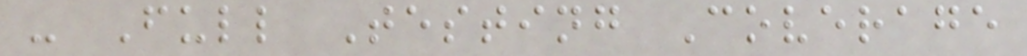- Full Testing Coverage
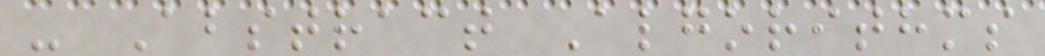- Abstract Algorithms
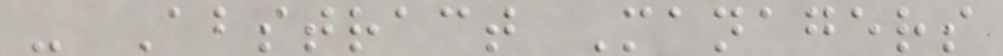- Abstract Managers
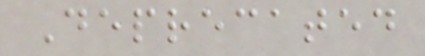Deprecated
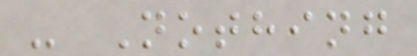- Nothing
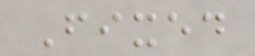Fixed
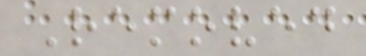Removed
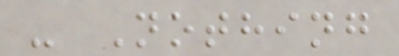- Nothing
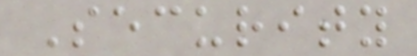Security
